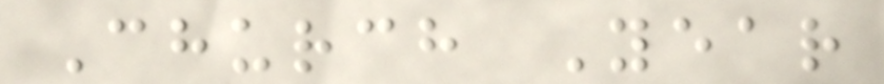Church Year
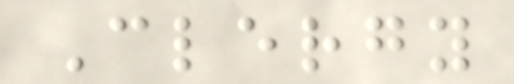Clergy
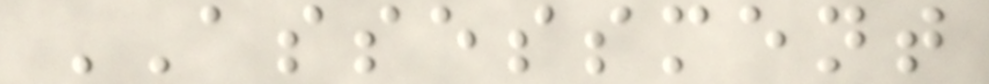ASSESSMENT
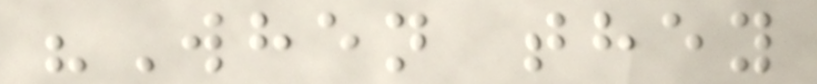"When they
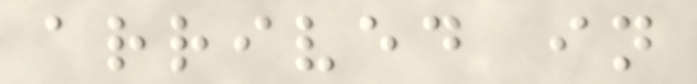arrived in
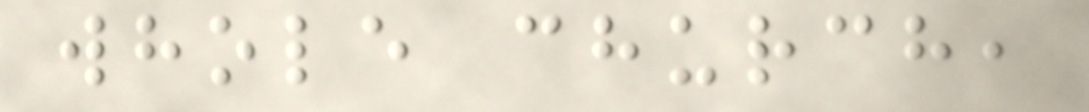whole church,
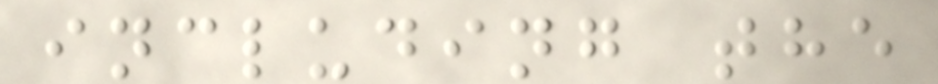including the
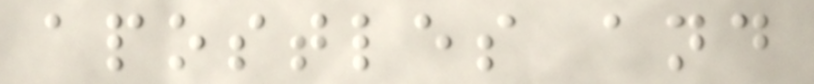apostles and
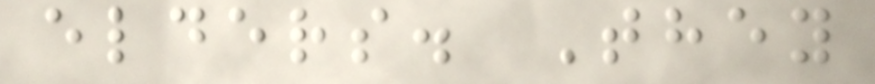elders. They
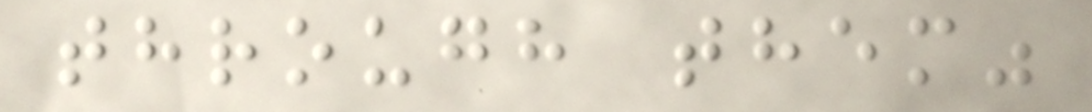through them"
